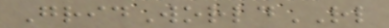GridWorldRL
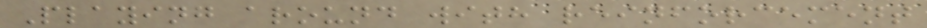Playing around with reinforcement
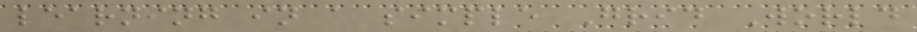learning in a simple Grid World
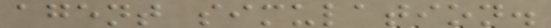agent simulation.
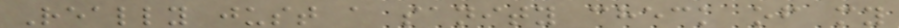Really just a sanity check of my
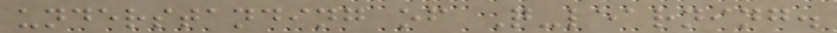understanding of Q-learning.
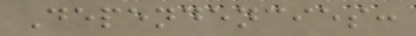Dependencies:
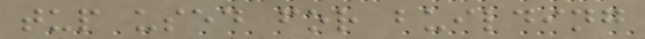tup used for building
